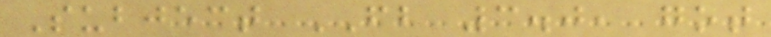Subject FB 3.0, got
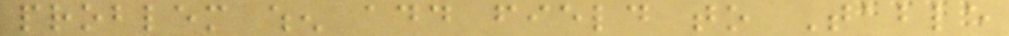problem when add field to Table
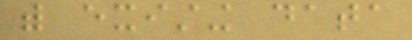with existing data
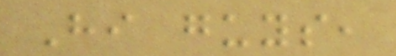Hi guys,
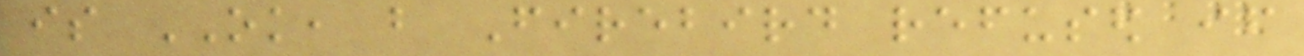is OK, but Firebird refused if
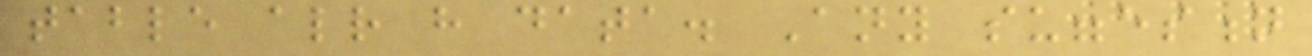table already have data. Any suggestion
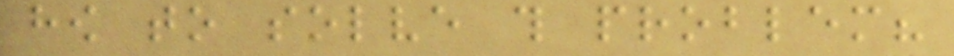how to solve this problem?
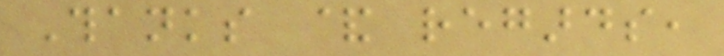Thanks & regards,
